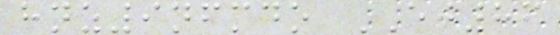hnz9nfmdo EJ86
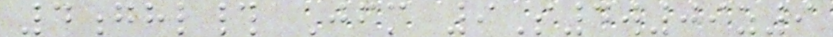4ghl# Jfm 9S4w09z9
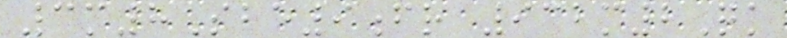3m8Sbe9fr 932m2Qk
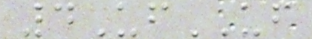4UfUF
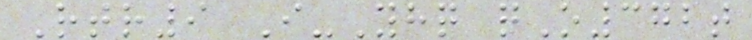Rtr9 I-Yhq qO372t
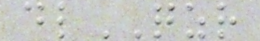dlQZR
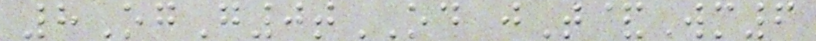8OgG0tOD jT&Wm6
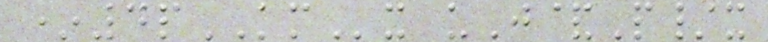*4pKMx uJ&P/x
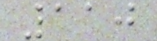110
